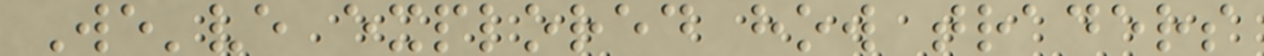We've explored how traders
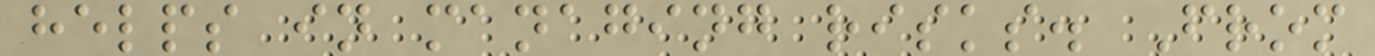helps in managing risks. From
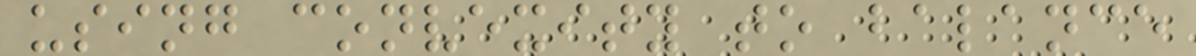using convexity to balance
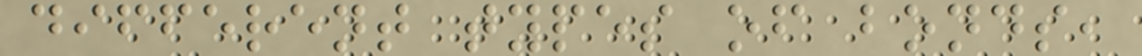different types of bonds,
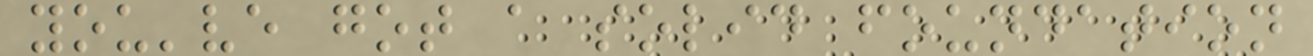you've got a solid foundation
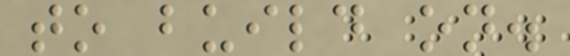to build on.
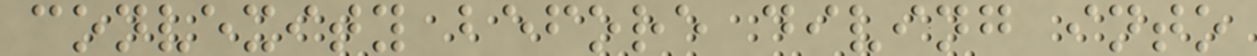convexity before diving into
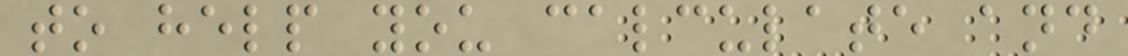to help you calculate and
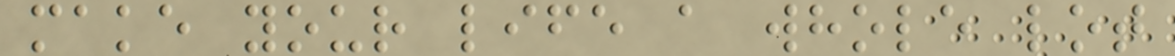make your life a whole lot
